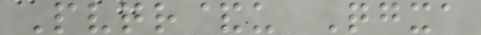Pvqr&u Qgxa
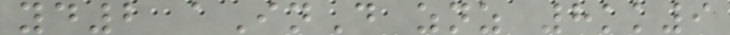yd2 aInD znz 8kk9
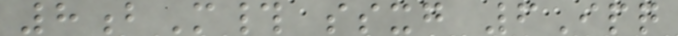8bM# ssxg 6Ipq
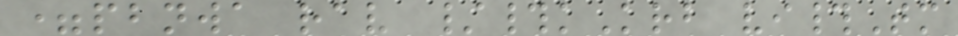=pbnwa rav /#kKrb vi#Tm
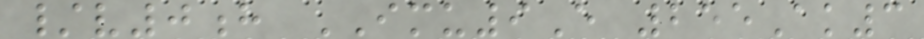/v0h IMU9E 255Ak3
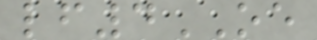lf4OE
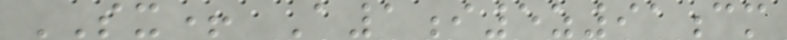SX+ A1i5z91cm
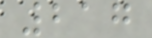217
